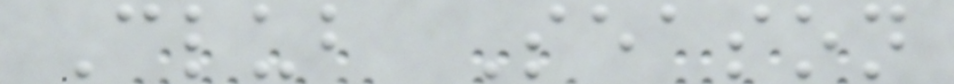Club Season
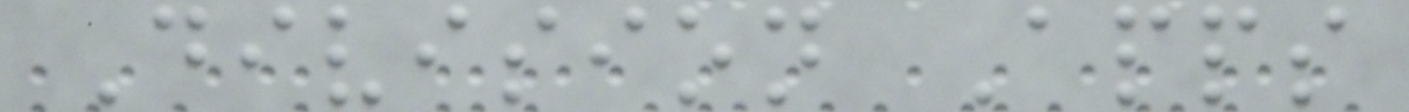Division Apps
